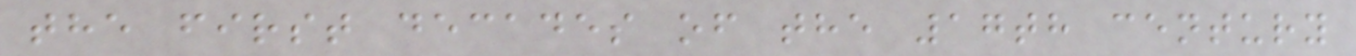the first decades of the 17th century
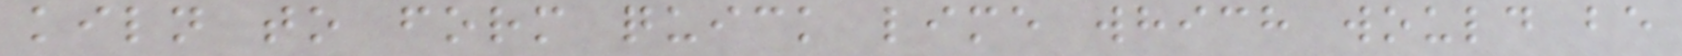kiln to form quick lime which would be
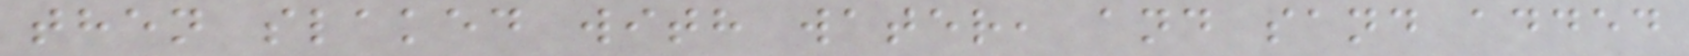then slaked with water, and sand added
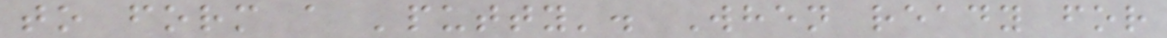to form a 'putty'. When ready for
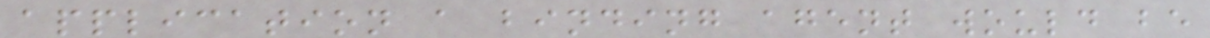application a binding agent would be
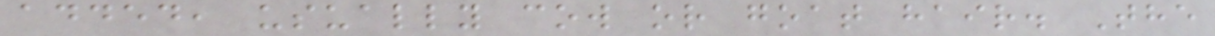added, usually cow or goat hair. The
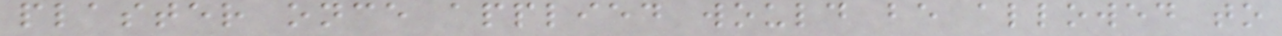plaster once applied would be allowed to
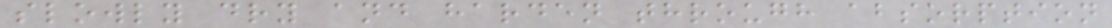slowly dry and harden through absorption
